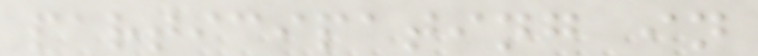participating in
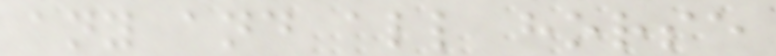any and all horse
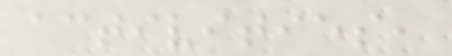activities,
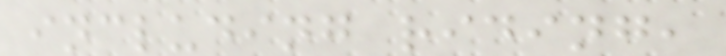including riding,
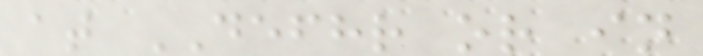at DEFHR or in
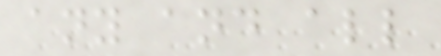any and all
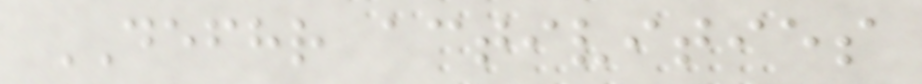DEFHR activities
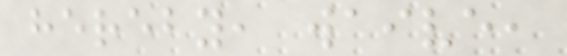hereby, waive,
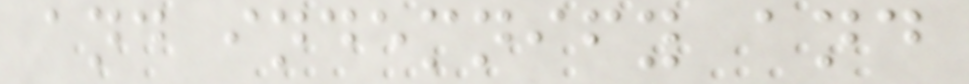and indemnify and
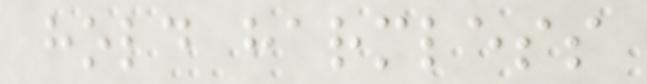hold harmless
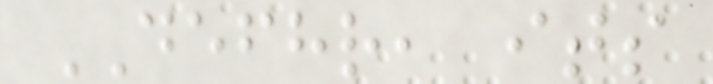DEFHR, its
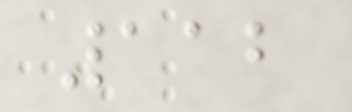112
